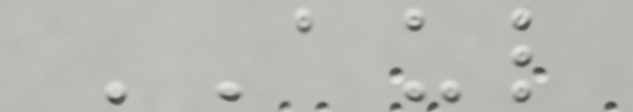AUL
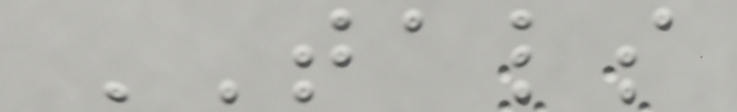TALS
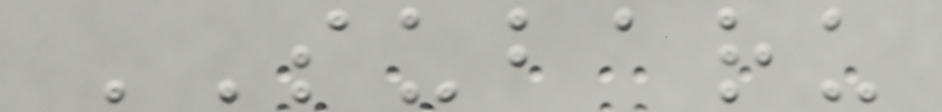SUBARU
